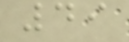49
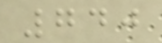740
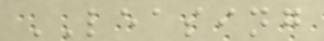LEASING
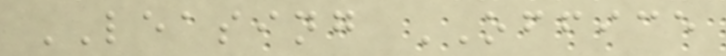LEASING OFFICE
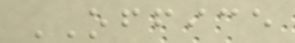OFFICE
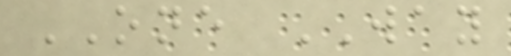ONE WAY
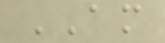AM
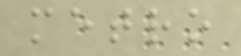metro
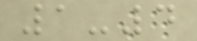1-4
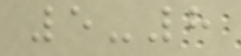5-8
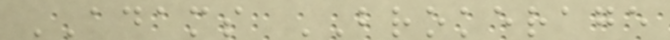ADAMS BROKERAGE
